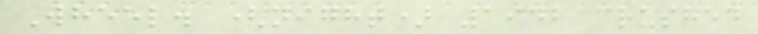Wheel. (night) 1942 crushed
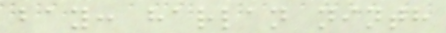bay: harlan ninth
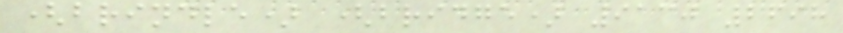(brindle) (bridge) 9130 2698
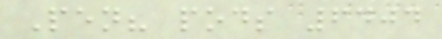Pen? pods 6404
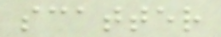scatter
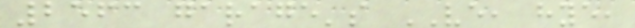2563 garage's VE, hye,
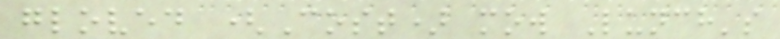gloved (Cost) mow Lunch's
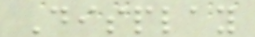Display
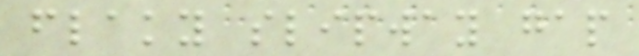flaky slipway gap
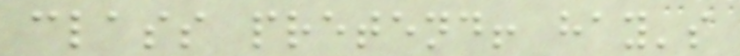class pretend! hay's
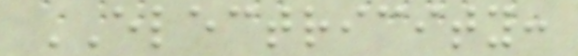ELECTRICITY:
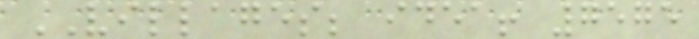VILLAGES; idea! 7575
